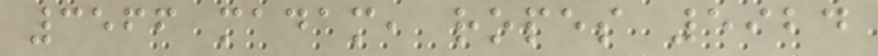3566 madam, ropes 5924
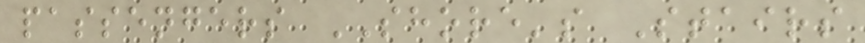passengers SHORE's Stairs
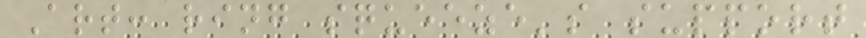Art: ring squeeze's support
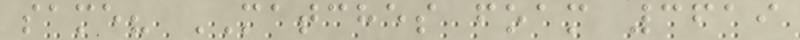same? MATCHES foam 3619
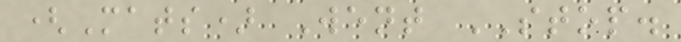(Mats) Went STOP.
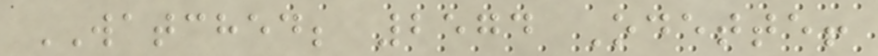WATCHED; 2574 Odette!
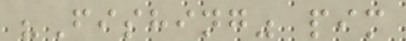"Fishing" pim
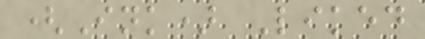(Ink) Liked
